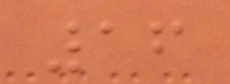16
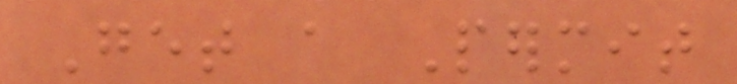Get a Permit
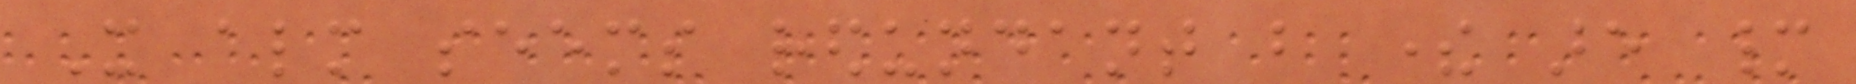It almost seems redundant but there are many
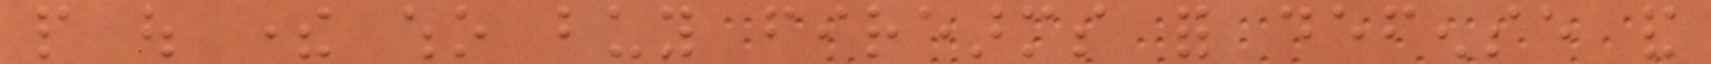people out there who buy firearms for defense and
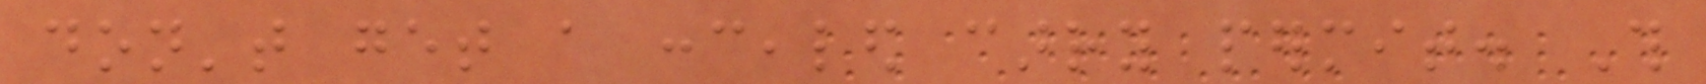don't get a concealed carry permit. This
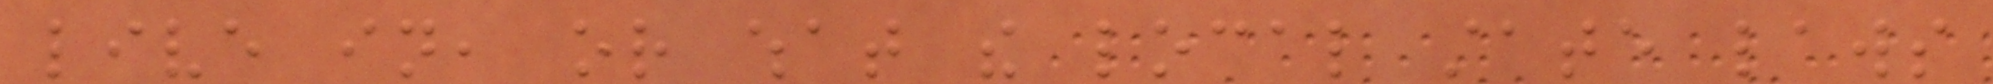live in, or what the local state laws
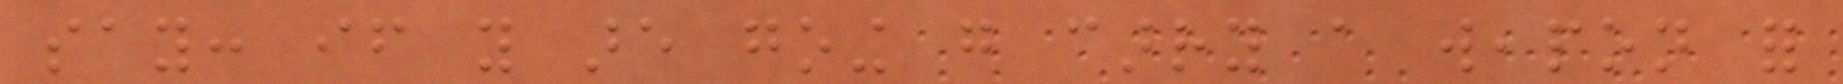say: if you are going go carry a weapon for
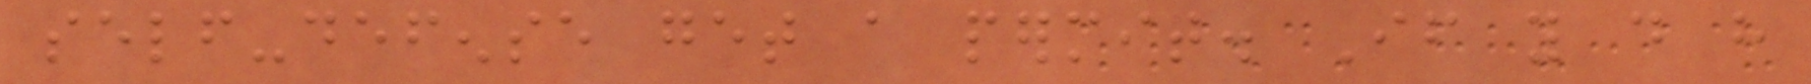self-defense get a permit. If you do have
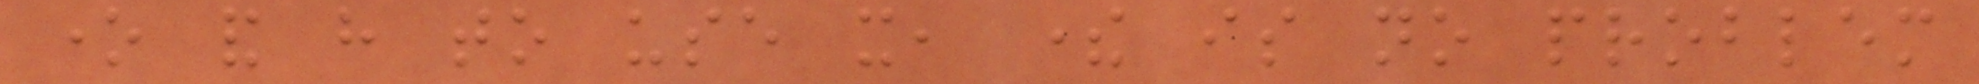one and have to use it, there is no problem
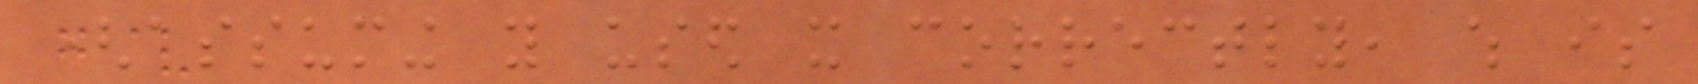(assuming you used it correctly, which is
